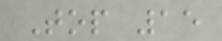Top 15
